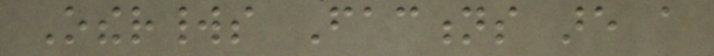Otherworlds Factions are a
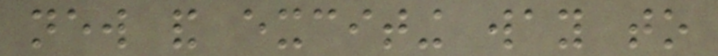new and exciting way to
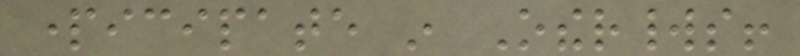participate in Otherworlds!
